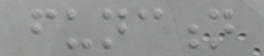function
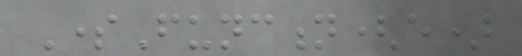SomeFunction(e)
